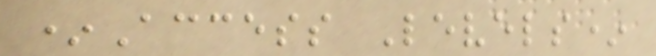*Access Levels*
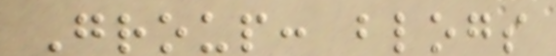Group: blogs
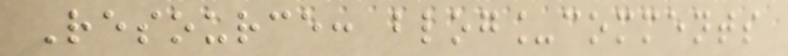Resource: blog_comments
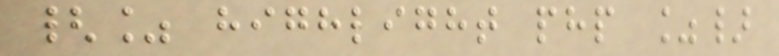{% highlight php %}
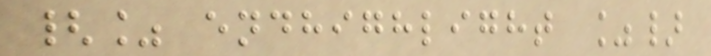{% endhighlight %}
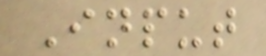Input
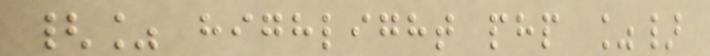{% highlight php %}
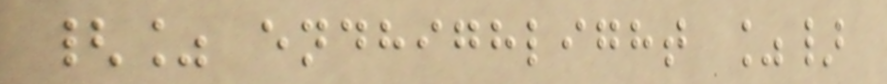{% endhighlight %}
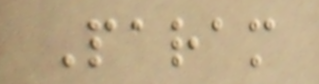Param
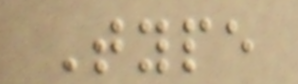Type
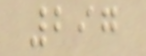297
